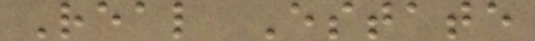Real Estate
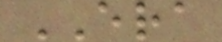ERA
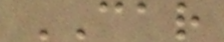CAR
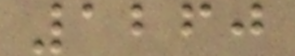1260
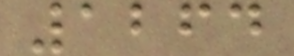1264
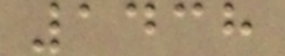1438
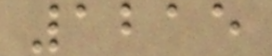1215
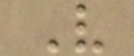V
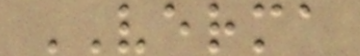VERMA
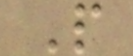P
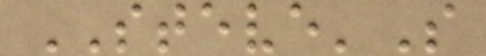STEVE'S
